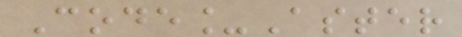Code_Aster
